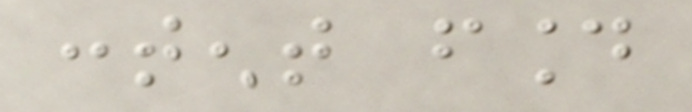content found
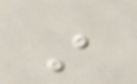in
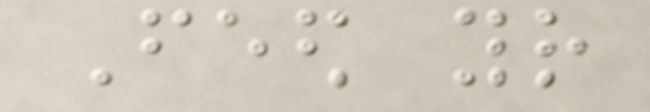Feed your
